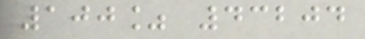100% 43204
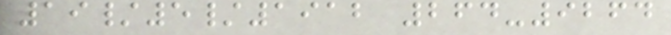19/5/1912 264-9264
